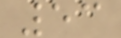53
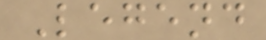Legend
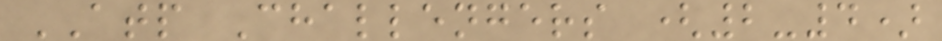ATP Challengers (2-4)
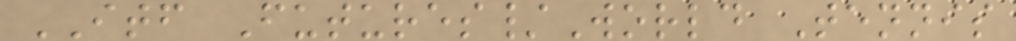ITF Futures/World Tennis
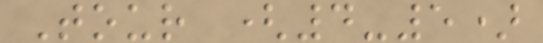Tour (4-5)
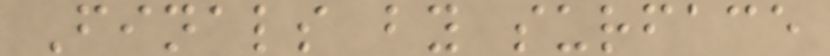Finals by surface
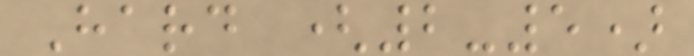Hard (2-5)
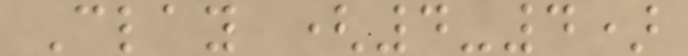Clay (4-4)
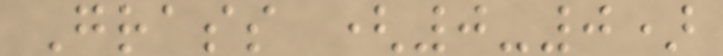Grass (0-0)
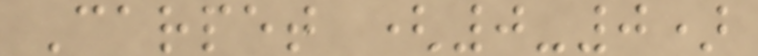Carpet (0-0)
